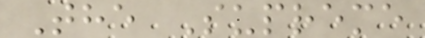The Supreme
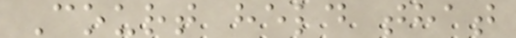Court held that
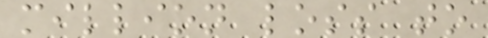million loss to
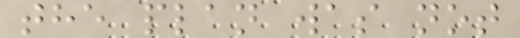the plan was not
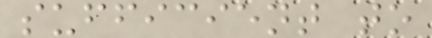sufficient to
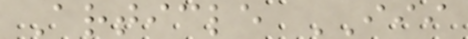Article III
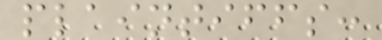plaintiffs:
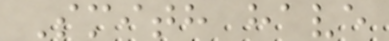Smith have
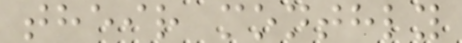their monthly
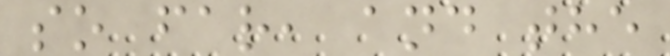so far, and the
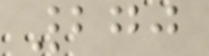270
